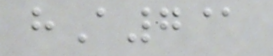hA7@
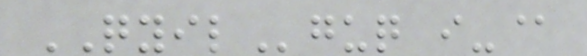QYILguq i-@
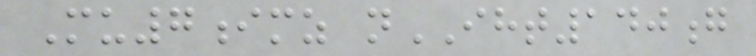Mu7imz nIHT140g
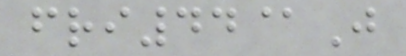fri44@J
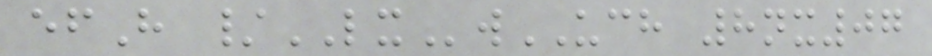efH /LXwUCH 8nx07
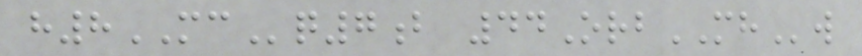h8MCq7b 44OrbMHw
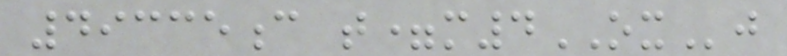49335c t=m4OXj
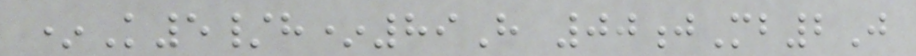*K5/h*89H 00jMb2J
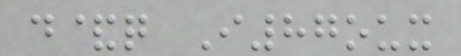d&q I87oux
